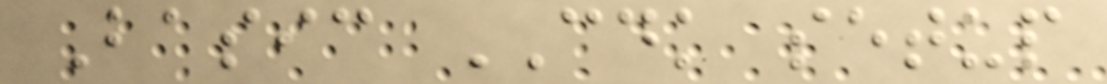Basic CDK setup
